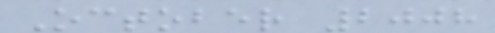October 2008
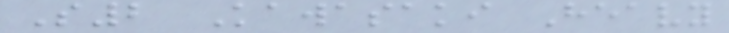S2 Kawasaki Heavy
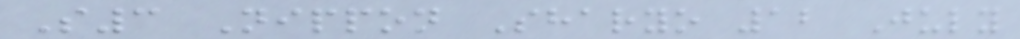S3 Nippon Sharyo 12 July
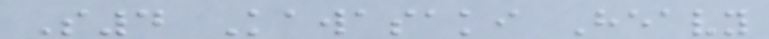S4 Kawasaki Heavy
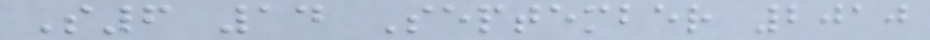S6 14 September 2010
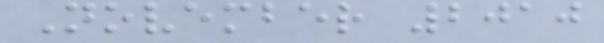November 2010
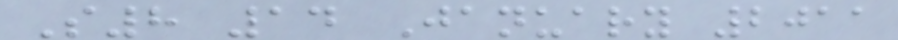S8 14 January 2011
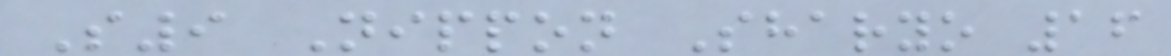S9 Nippon Sharyo 16
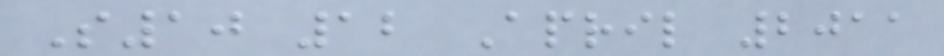S10 12 April 2011
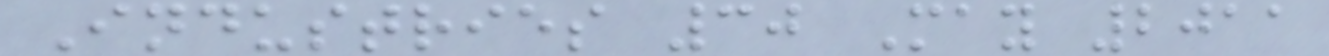Industries 30 May 2011
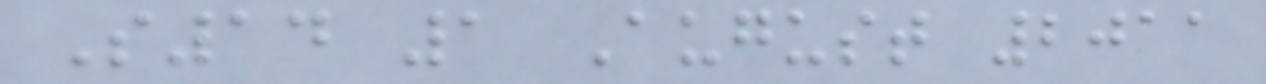S14 1 August 2011
